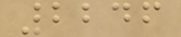2246
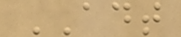ADT
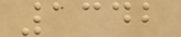1342
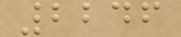2246
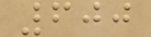600
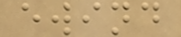ewind
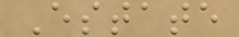Estate
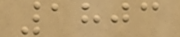1803
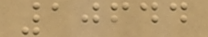10644
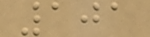101
